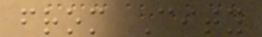from City
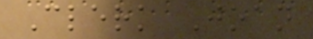Clerk Joan
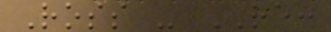Ross - RE:
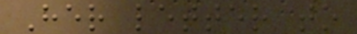Her letter to
